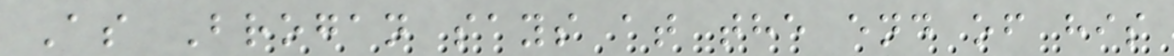As Brogan says at the end of his
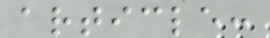article:
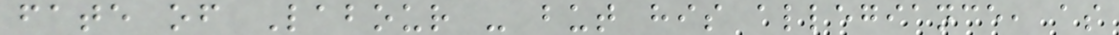fate of Labour - but his allegiance, as
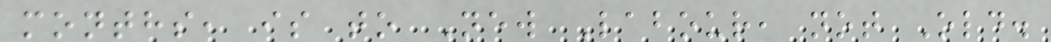months, is to New Labour, not Old.
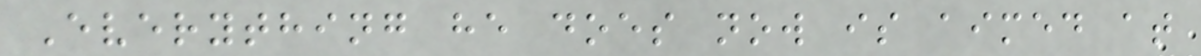Everything he does now is aimed at
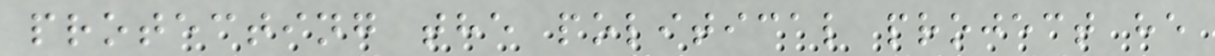protecting the political project he
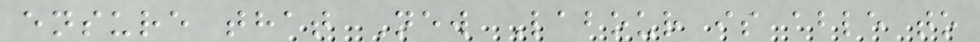ensure that New Labour is able to
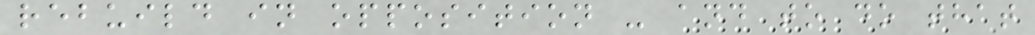rebuild in opposition - and to do that
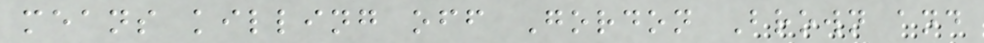means killing off Gordon Brown and
